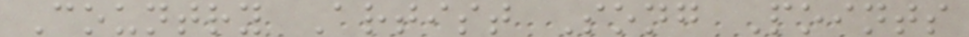Country Artist Song Points
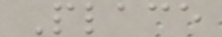Place
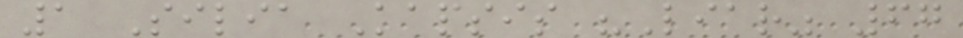1 Silia Kapsis "Liar" 67
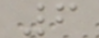6
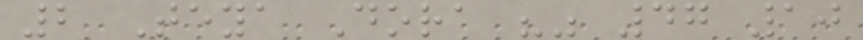2 Teya Dora "" 47 10
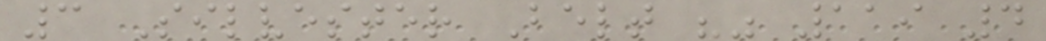3 Silvester Belt "" 119 4
